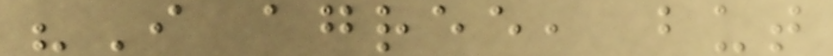"I agree, but
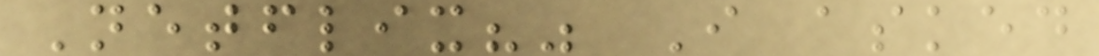Netflix?" I asked
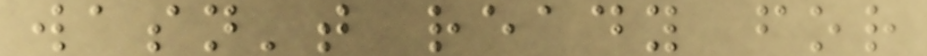wasn't ready for
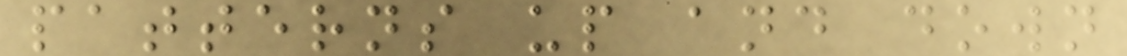patterns up and down
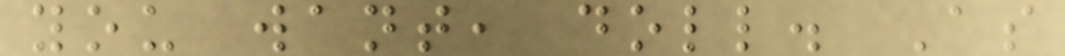you want, doll. As
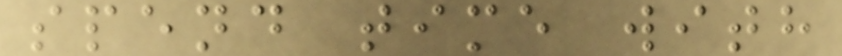spend time with
